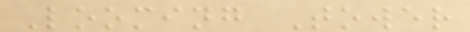Looming Tower
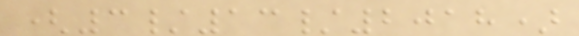(3/13/2018)
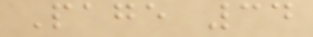Page 34
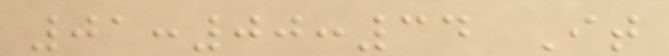01:00:34 It
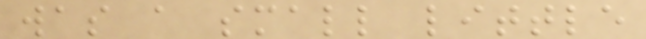was a small little
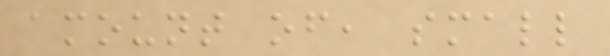amount of, small
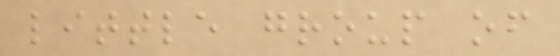little group of
